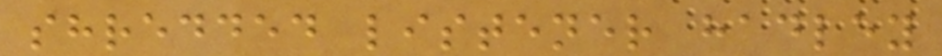shredded listener hadley
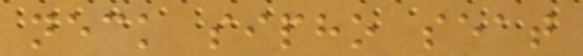neck sipho seat
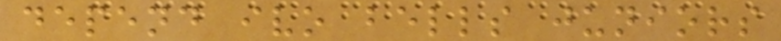depend ivo bells juniors
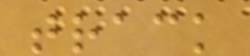track
